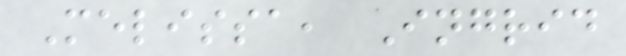Melissa, Ingrid
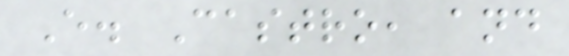E. Castro, and
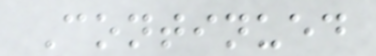Continued
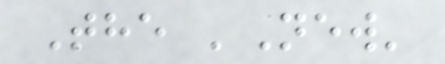The 'New'
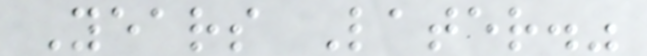Years Later."
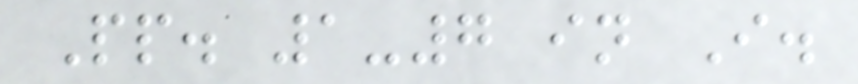Pp. 1-7 in I.
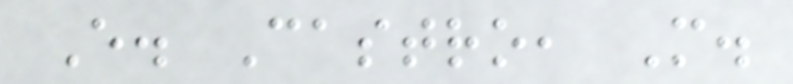E. Castro, M.
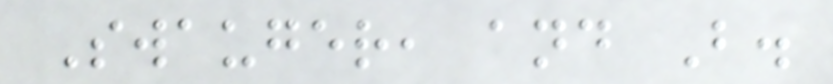Swauger, and B.
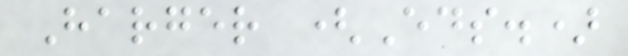Harger (Eds.)
